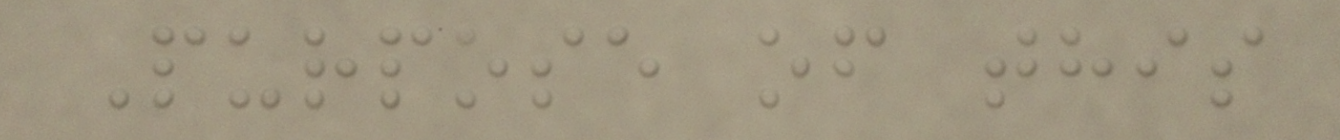Purpose of this
